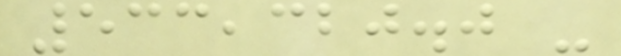533,320.0 -
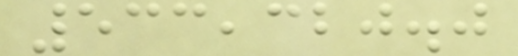533,320.0
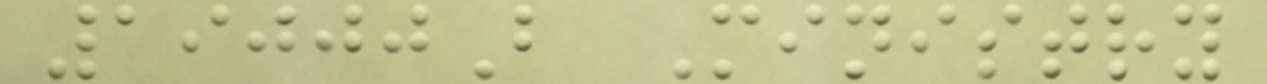19000B Ministry
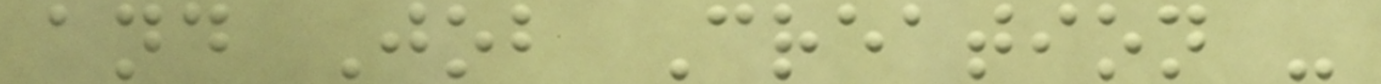and Job Creation -
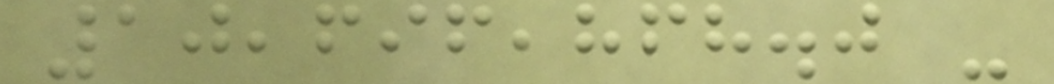10,696,868.0 -
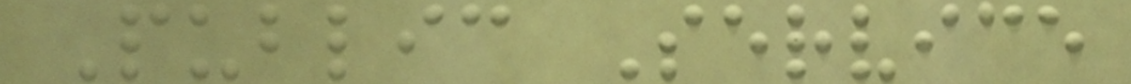Public Service
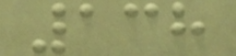138
